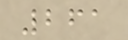261
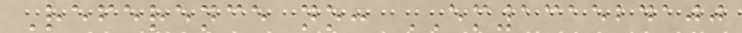Reference no: EM131524100
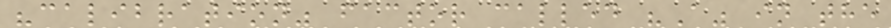"calibration" factor called "A" in the
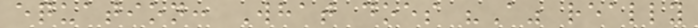equation: What does "A" really
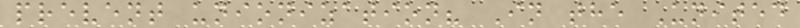prevent unionization? In the United
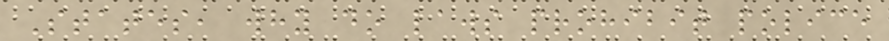States, why do laws prohibit police
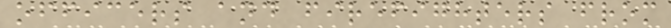officers and firefighters from
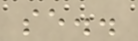se..
